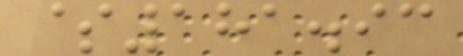$181.93
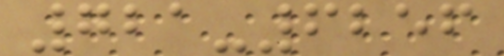721-6256
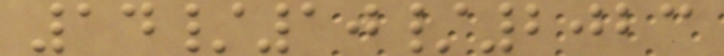14/10/2023
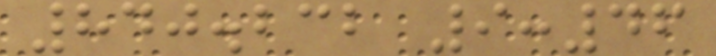840.232 9:46
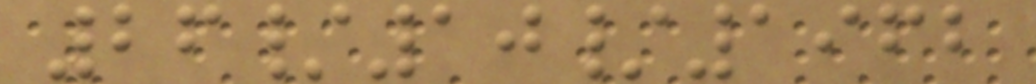26/10/1962
